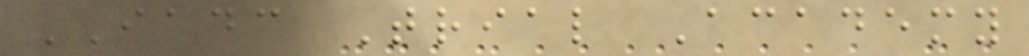IADC Trial Academy
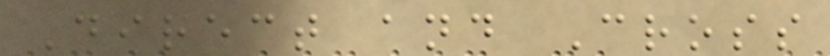Direct and Cross
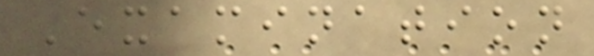Examination
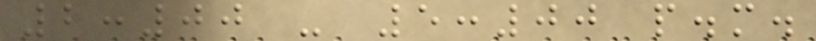2:00 - 5:00 p.m.
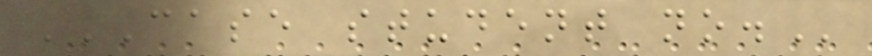CASE STUDENT NO.
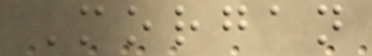Morgan
